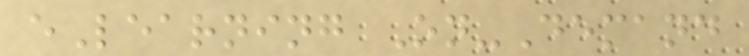eLearning On-Demand
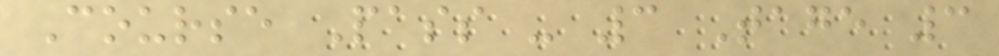Course Pass - 3 Tage 3
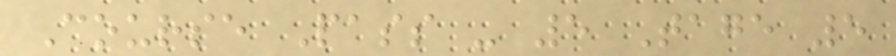Course Pass - 5 Tage 5
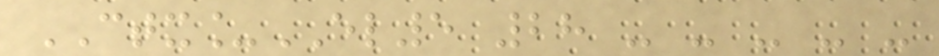CTX_EL5 28 - - - - -
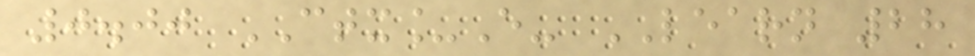0.00 CTX_E- LEARN 28
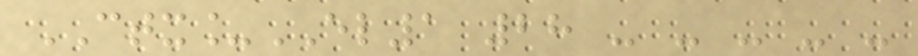CTX_EL1 28 - - - - -
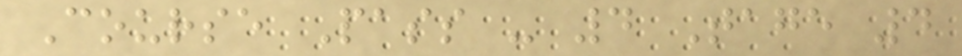Course Pass - 4 Tage 4
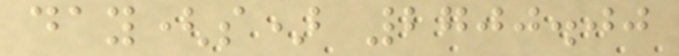day(s) 2700.00
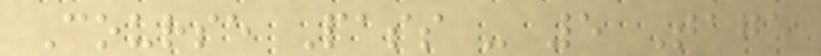Course Pass - 5 Tage
